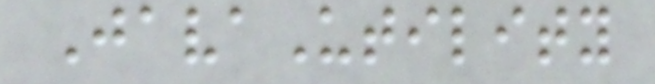JavaUtility
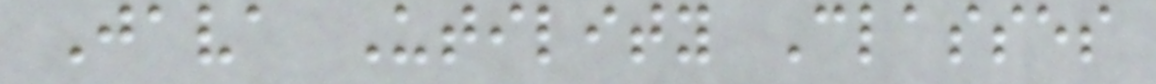Java Utility Classes
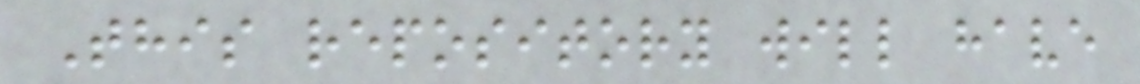This repository will have
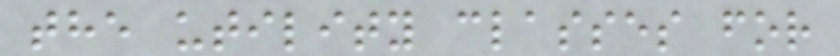the utility classes for
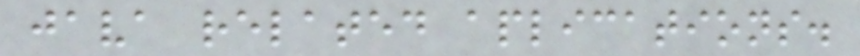java related aplications.
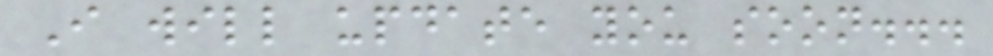I will update you soon...
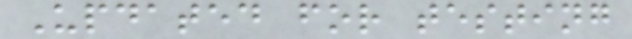Updated for testing
